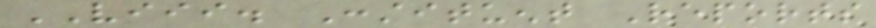VIII. Constituent Reports
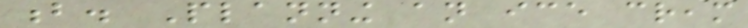b. Planning an ice cream
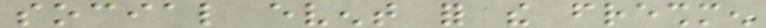social event for the freshmen
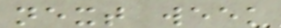next week
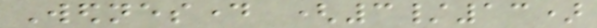Wednesday (3/13)
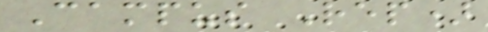Campus Rep)
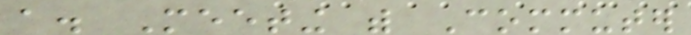a. Meeting with Commuter
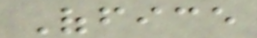Office
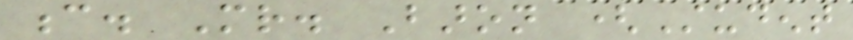c. Mr. Baron (Student
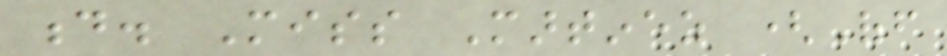d. Miss Martinez (Off
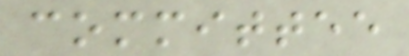committee
